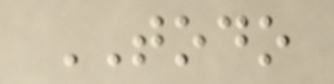TODO
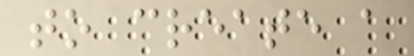to create a
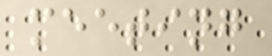meeting
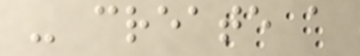- create a
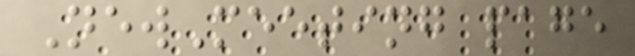NewMeeting page
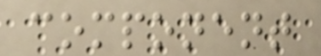component
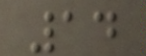14
